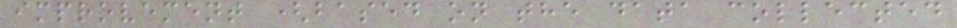improvement (based on the data collected
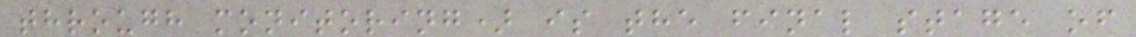through monitoring) is the final stage of
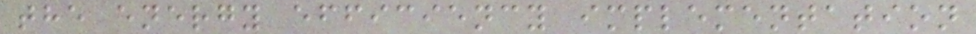the energy efficiency implementation
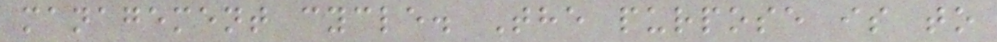management cycle. The purpose is to
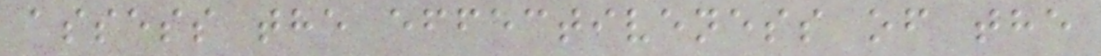assess the effectiveness of the
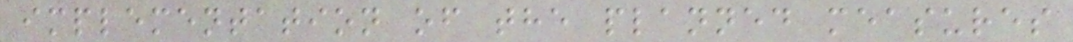implementation of the planned measures
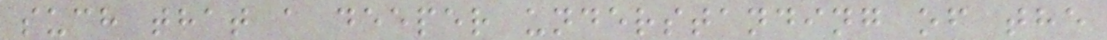such that a deeper understanding of the
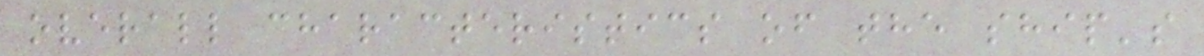overall characteristics of the ship's
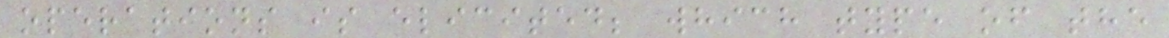operations is elicited; which type of the
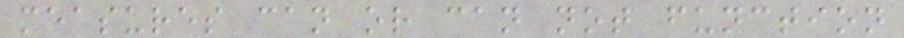measures can or can not function
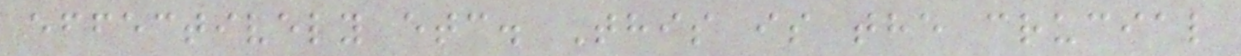effectively etc. This is the crucial
